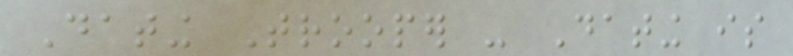Dating Trooper - Dating is
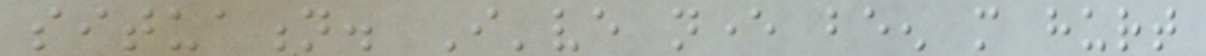situation. I've never been more hurt
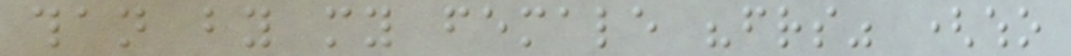than by my female "friends" (who
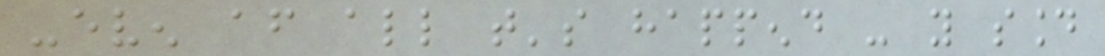-even after all that's happend - you sound
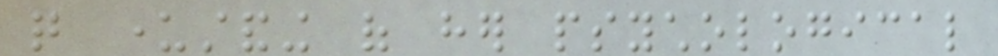quite understanding of her psychological
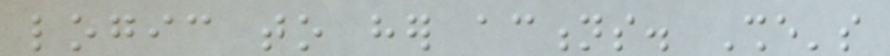logic to her actions. She's
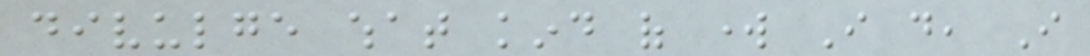divulge what kind of work I do, I
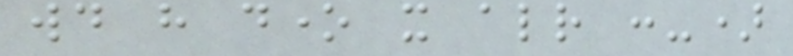would have done it already :-)
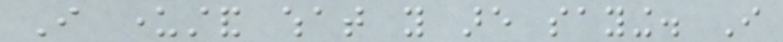I understand what you are saying. I
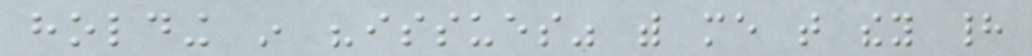holding in "issues" with me that they had
